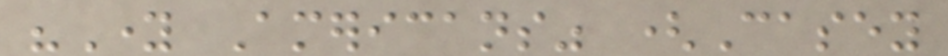"Young Americans" (Casey
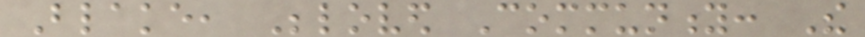Blake, Beloved Community: The
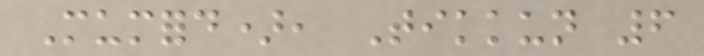Mumford), Tikkun 6
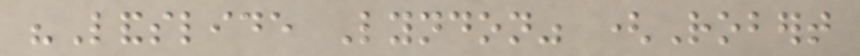"Landslide Lyndon" (Robert
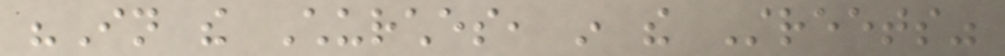"In the Churches, in the Streets"
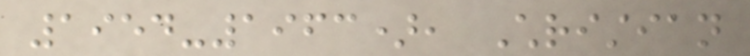1954-1963), Christian
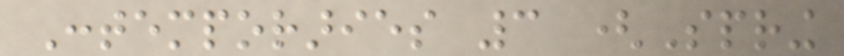Contemporaries 3 (Spring
